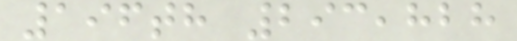196th 293,828
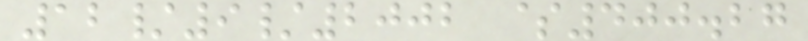12/9/2002 $400.27
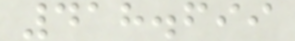418.699
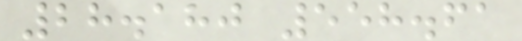28.180 558.61
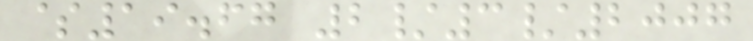$19.67 2/3/2007
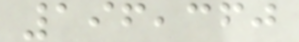196,360
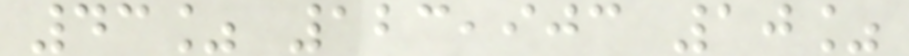43% 123,903 10%
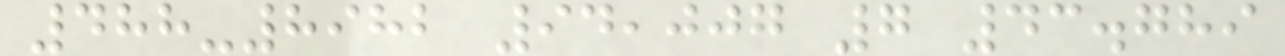488-8982 94,007 7 43.789
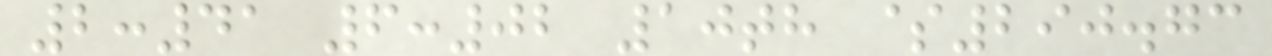2:41 6:02 10th $290.73
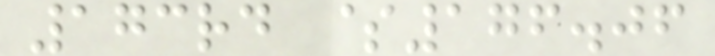173rd $176.06
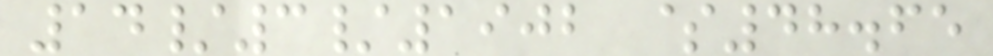14/3/1902 $48.65
